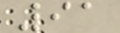91
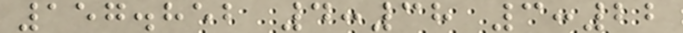157.852 4:38 3:22
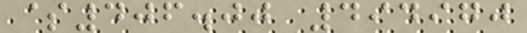$406.00 494970
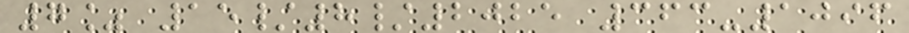7% 15/8/2025 363-1096
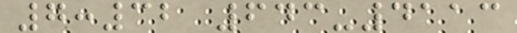7:32 643-4113
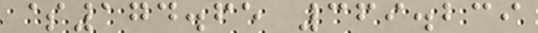$174.65 369.239
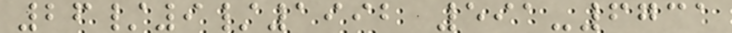26/9/1992 591-6731
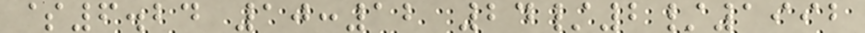$6.24 10:12 24/2/1992
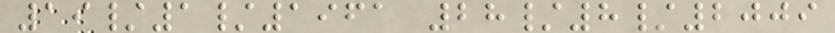19/1/1961 28/8/2009
